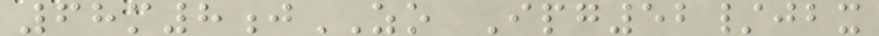68m8jZO Ipg52/jbx
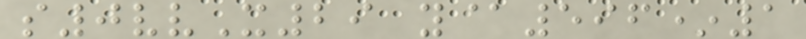s0vvX29 y@596*1
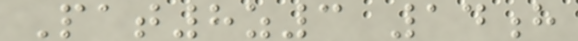Pat8z3 14h
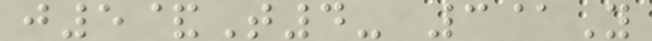j5&T4- 3@Y
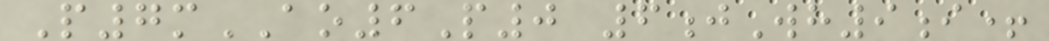P7mAO6P0 6jWh9i+
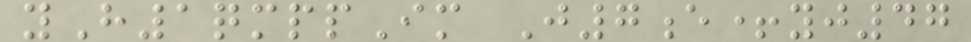yH1qmppIm J7e+yj47
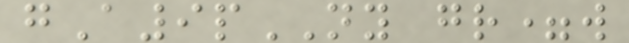gA9pNY gr=w
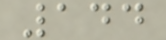144
